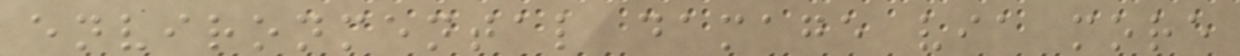environmental damage via more
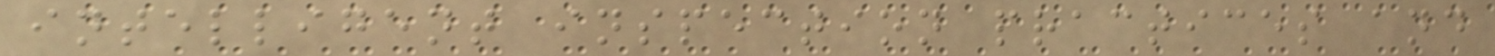intelligent inspection practices and
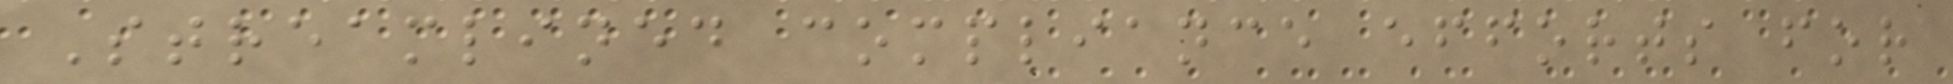Streamlined compliance efforts for
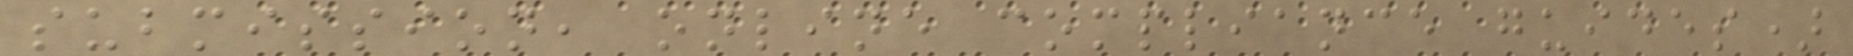submission, online compliance guides)
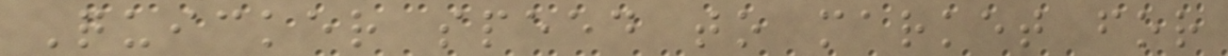Quicker speed to market for
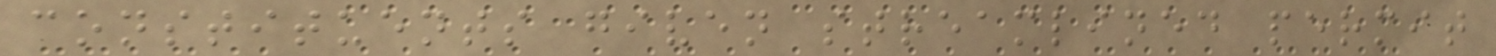constituents given streamlined permit
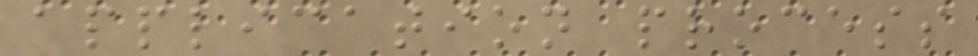application process
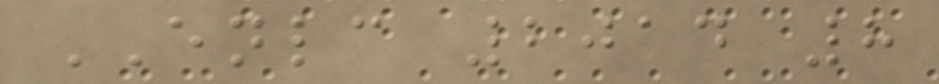ENLC 2014 8
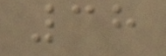38
